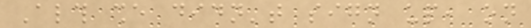Although she didn't sign up, on
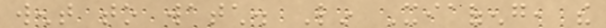went to watch. Lin Xiaofeng, the
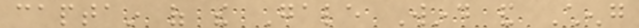captain of the Gale Wind and Cheng
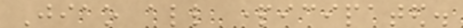Jiao all participated.
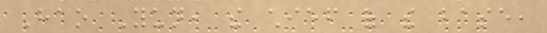Hao Yun, the chief of the base,
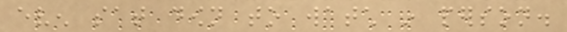even sat down to watch in person.
